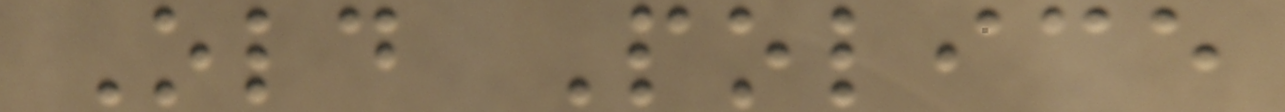Old Police
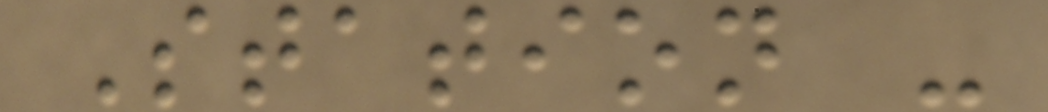Station -
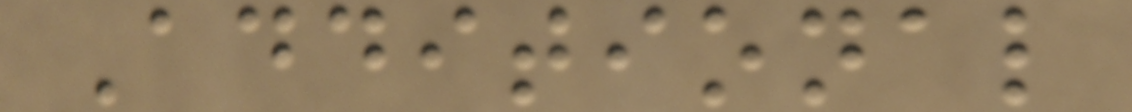Additional
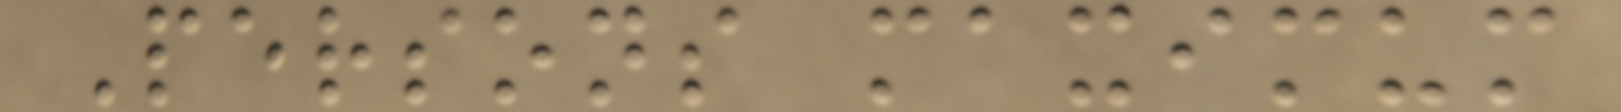Persons maximum
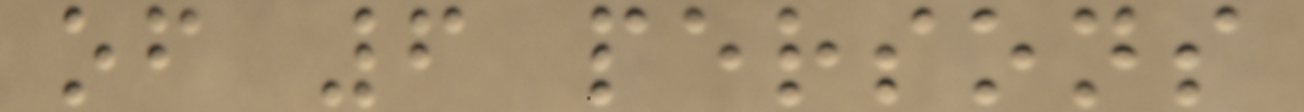of 6 persons
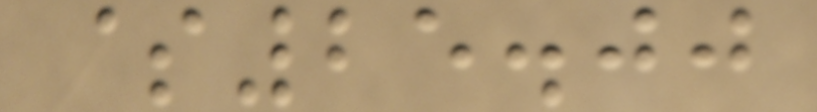$25.00
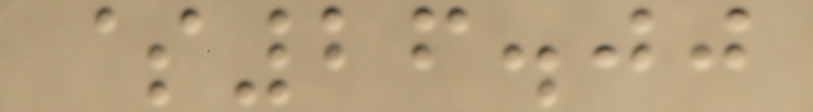$26.00
